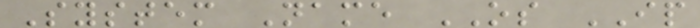System Name OS IP
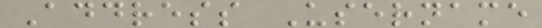Address Username
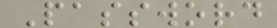Password
